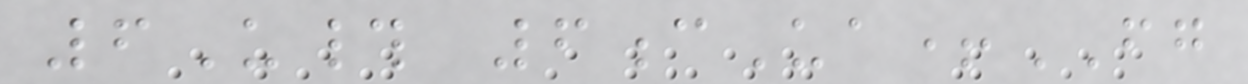6U# 6cUa+FG
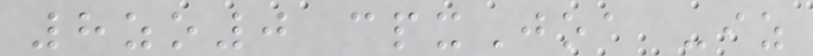8zo0 cpxJoa -iz
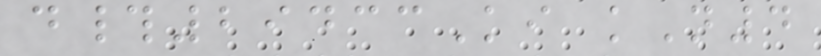d#29433Ki kN4
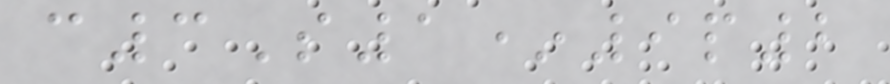c3S1*9p2
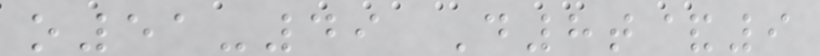o51-49 D8t&9
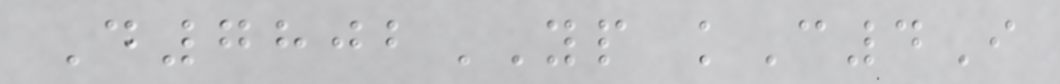D7802YP kC4I
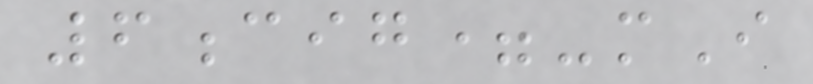6cig=-mI
